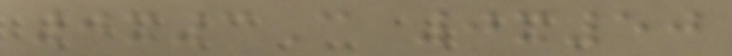0x3C 0x50
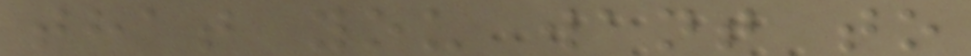that you want to
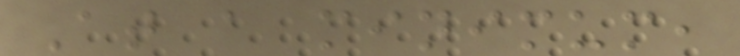At a minimum,
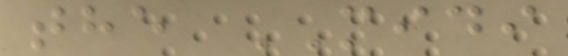the MIDI
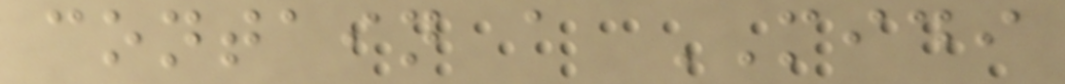contain a MIDI
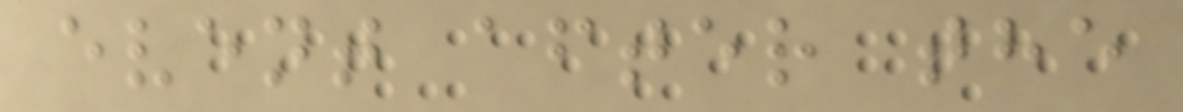event after the
